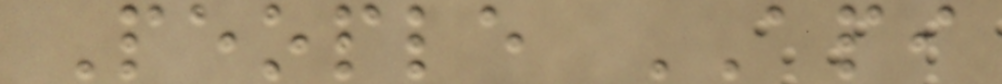People API
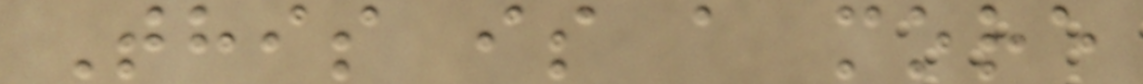This is a more
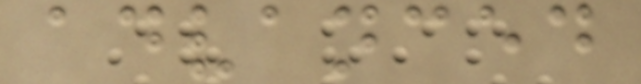advanced
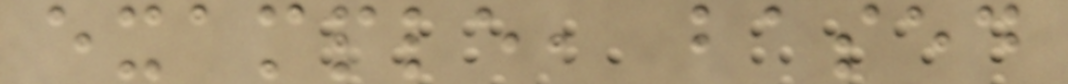example, based
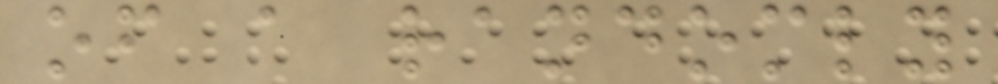of a randomly
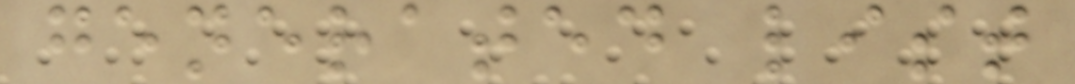generated list
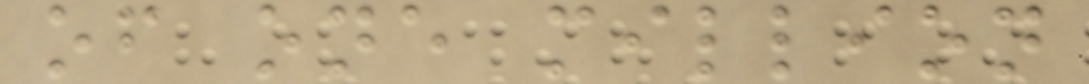of one million
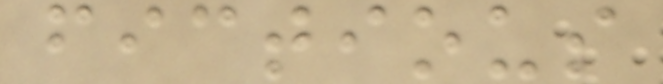fictious
